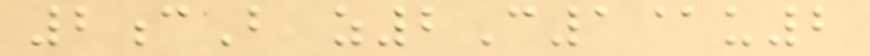2cB z2C1@u2
